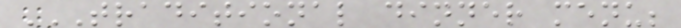TRADITIONAL DINNER MENU;
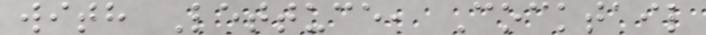with Lettuce, Cocktail
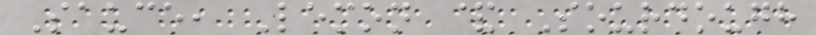Sauce, Lemon & Sourdough
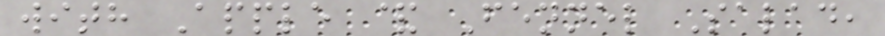with Apple & Fennel Salad,
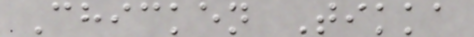Chicken Tikka
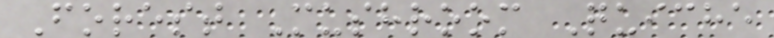Forest Mushroom Quiche
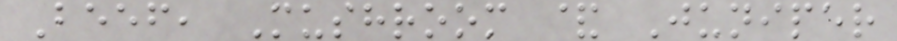Beef, Mushroom & Juniper
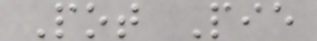Pot Pie
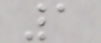1
